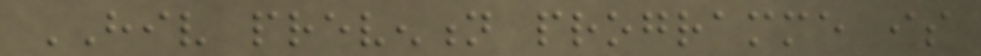HIV prevention programme is
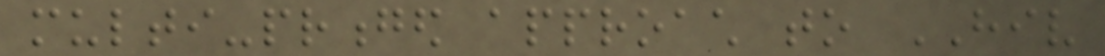multi-pronged approach to HIV
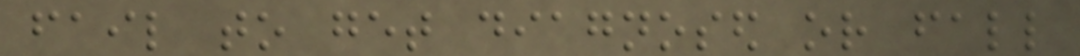fail to get diagnosed or fall
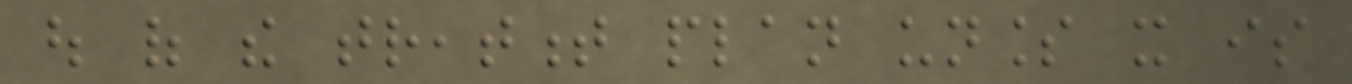out of the treatment plan unless it is
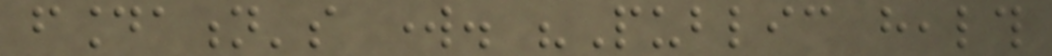foundation's work. "Public health
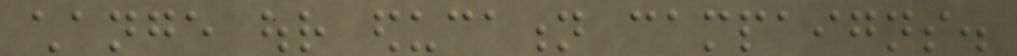change our education campaigns.
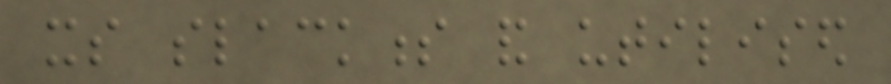its slackness and utilised
